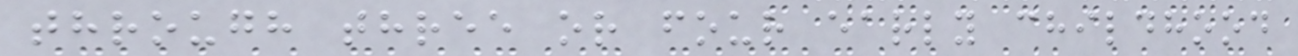through three or four early childhood
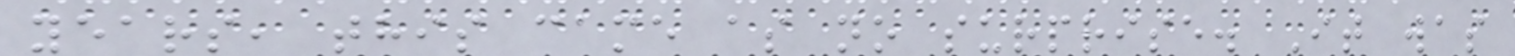years, this came as no surprise. It was
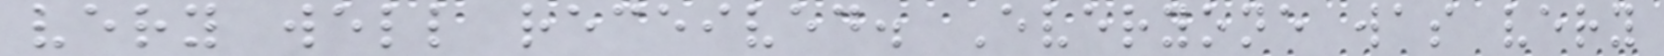very well received. Everyone was very
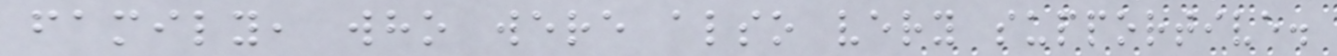family, who were also very supportive.
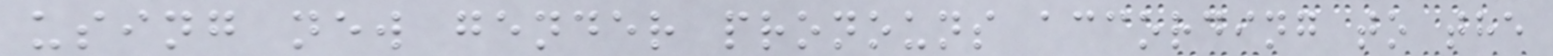using new gender pronouns according to the
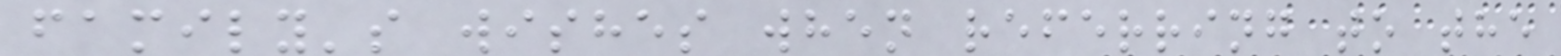family's wishes when referring to the
